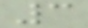3
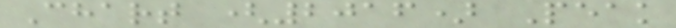Chart (2016) Peak
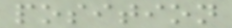position
